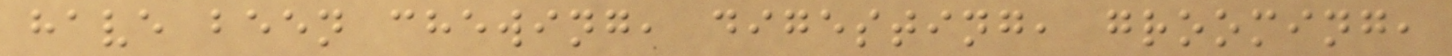have been chewing, digesting, grooming,
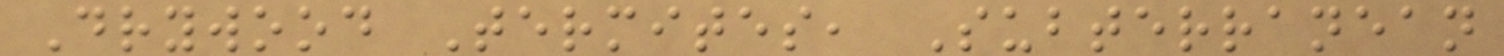Drywood Termites, Subterranean
